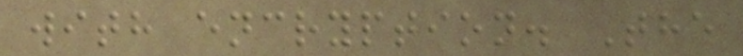with encryption. The
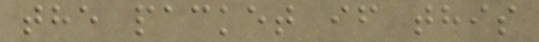the packet if this
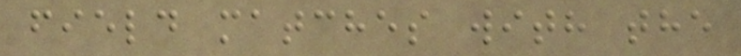field matches with the
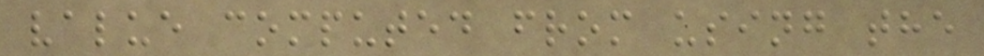value computed from using the
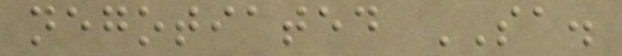negotiated SA.
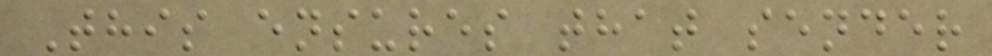This ensures that sender
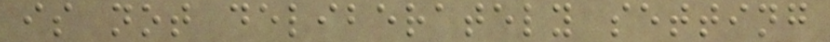is not deliberately setting
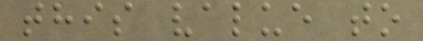this value to
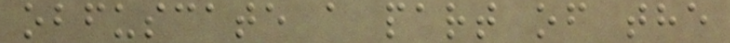obfuscate a part of the
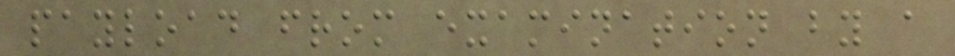payload from examination by a
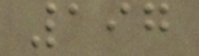197
